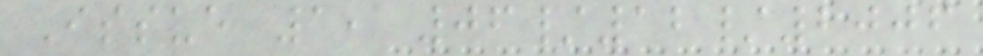Issue 1, 06/12/2006
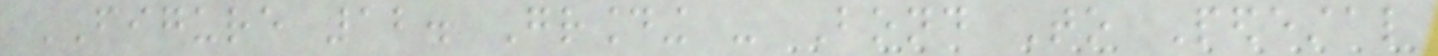FIGURE 12. Grounding - Bond To Pedestal
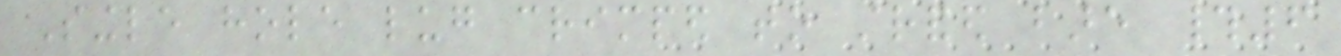Single hole lug crimped to stranded bare #6
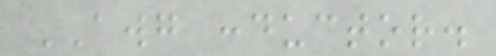AWG conductor.
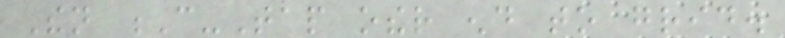Then C-Tap other end to grid.
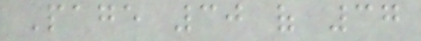Page 30 of 37
